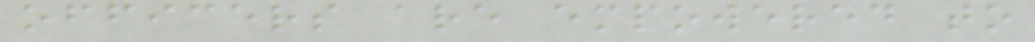officers are empowered to
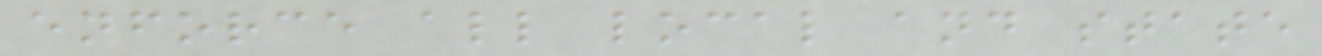enforce all local and state
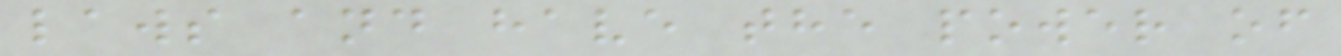laws and have the power of
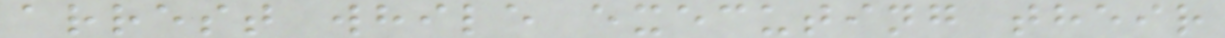arrest while executing their
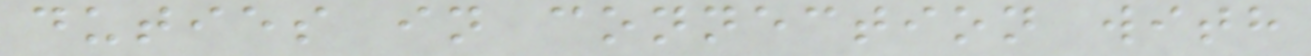duties in connection with
